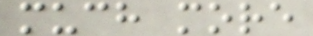much more
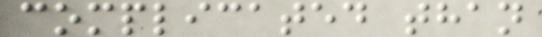complicated than
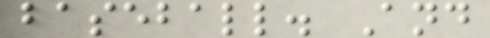baseball. And
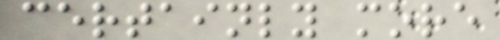certainly more
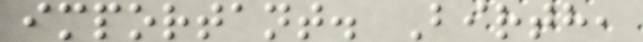important. Birth,
